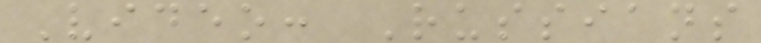Video: Russians
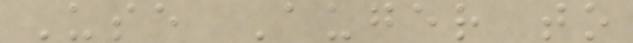Use Auger to
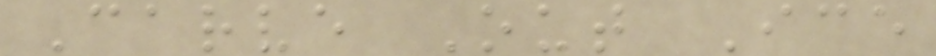Carve Out Ice
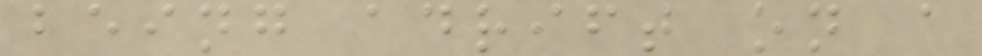being adrift on a
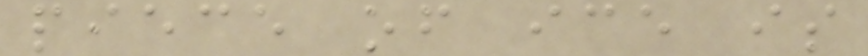piece of ice is
